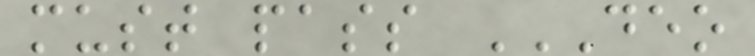must pass DEO
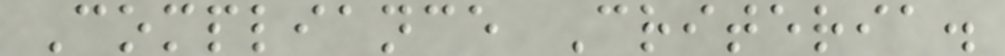Compliance Criteria.
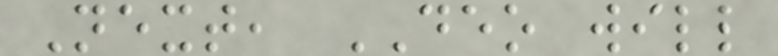Next, DEO will
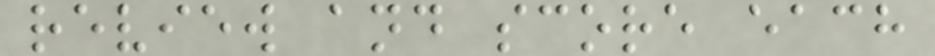review and score each
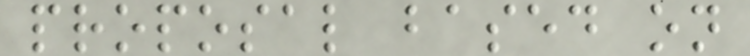proposal based on
